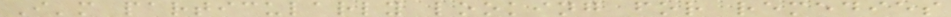I'm particularly looking for remedies
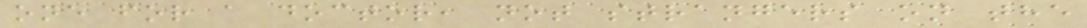one for a doctor, not strangers on the
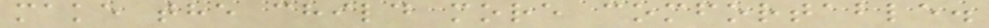make the child more comfortable.
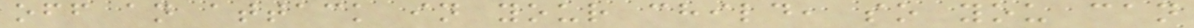off an attack in your child, so you can
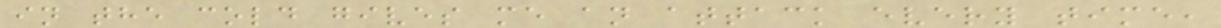in the cold gives me an attack every time,
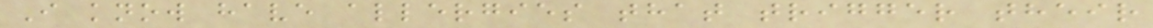I know have allergies that trigger their
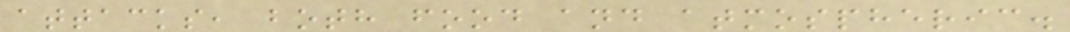attacks, both food and atmospheric.
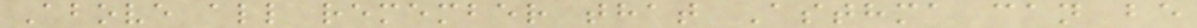Above all remember that Asthma can be
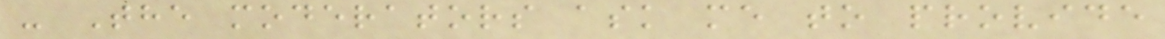- The moderators ask me to provide
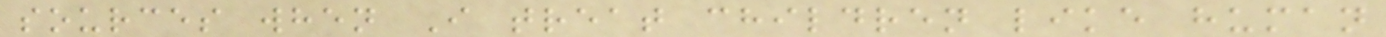sources when I treat children like human
